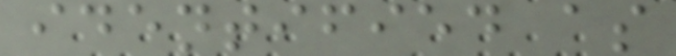identified as
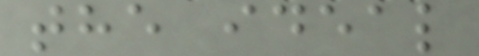the ideal
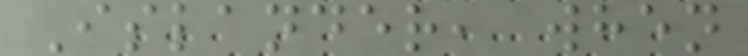Islander, when
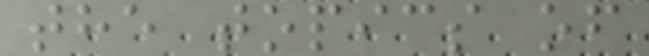the topics of
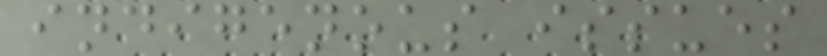indigenous issues
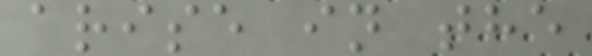arise in the
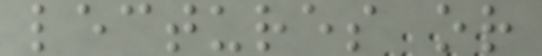lectures or
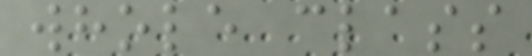whole class
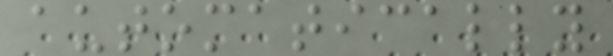automatically
